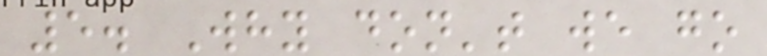5. Why don't we go
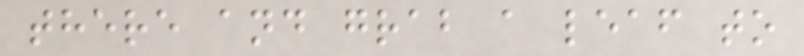there and grab a leaf to
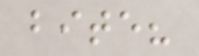bite?
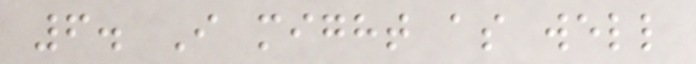6. I might as well
